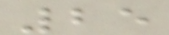25
